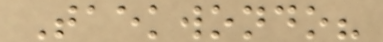Taekwondo?
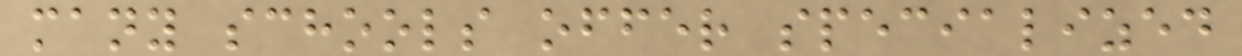many schools offer specialized
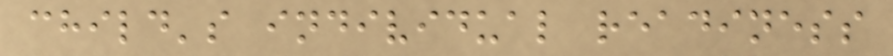child's individual readiness
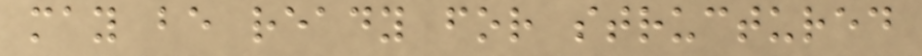may be ready for structured
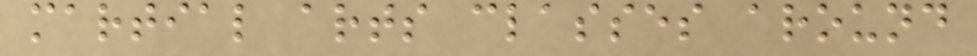martial arts classes around
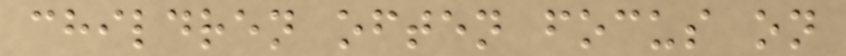children often focus on
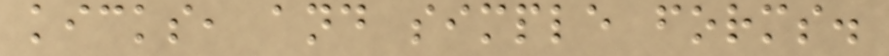kicks, and simple forms.
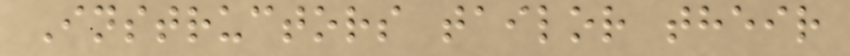Instructors tailor their
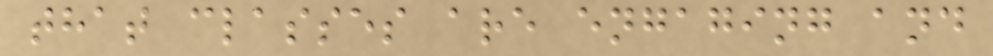that classes are engaging and
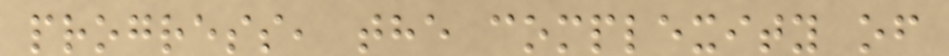progress, the complexity of
